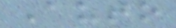Auto
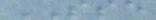SSE
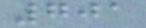701
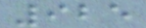925
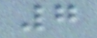7
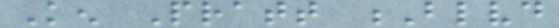Ken Pratt Blvd
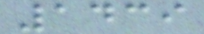1439
